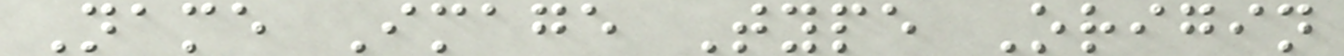Name Image Type Origin
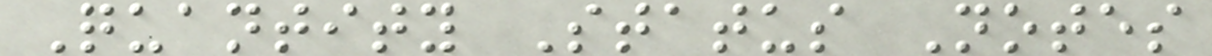Quantity Status Notes
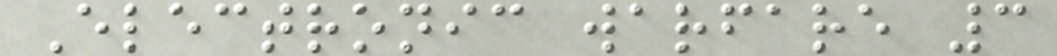Electronic warfare 3
